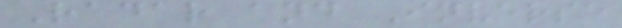Radar and Inverse
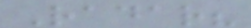Radar?
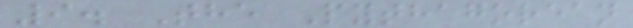9. The Pythagorean
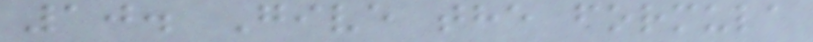10. Give the formula
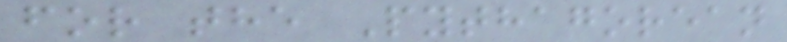for the Pythagorean
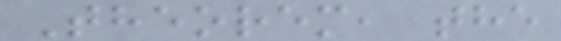Theorem, the
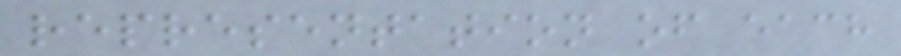representation of each
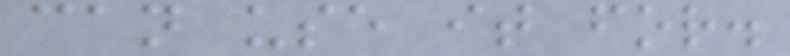can use it for.
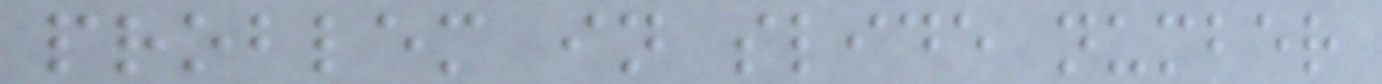problem in slide number
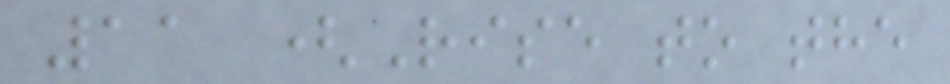11 (Rise to the
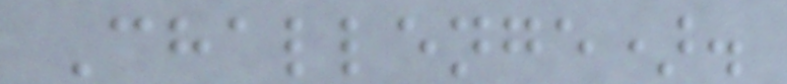Challenge).
